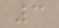3
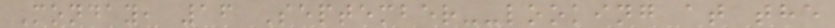Monday, 16 September--looking at the
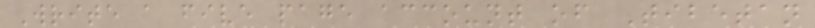Write a five page account of Tibetan
